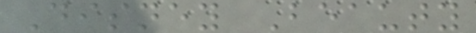Disney Beauty
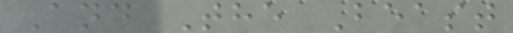And The Beast
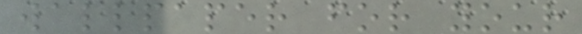wallpaper for your
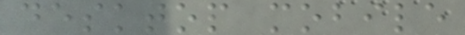desktop mobile
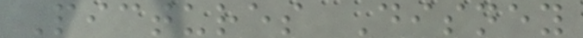Pictures Disney
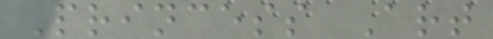Princess Art
